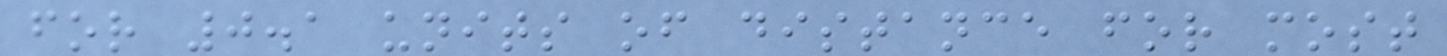for 0.1 units of distance for most
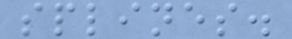splines.
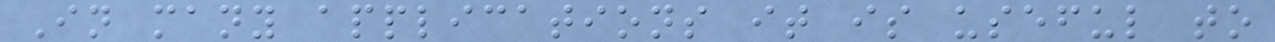In many applications it is useful to
